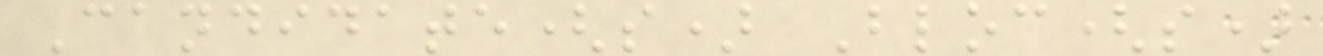Candidate(s) Bloc(s)
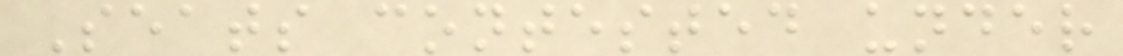Seats contested under
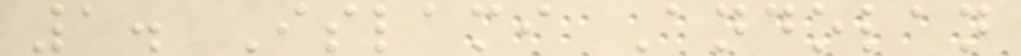1. Islami Andolan
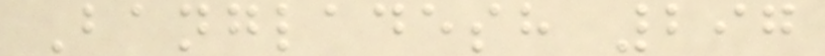Bangladesh 297
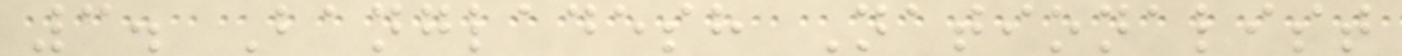3. Bangladesh Nationalist
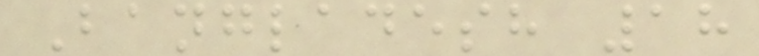Bangladesh 18
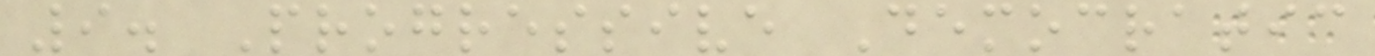9. Progressive Democratic
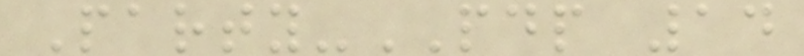Party-PDP 14
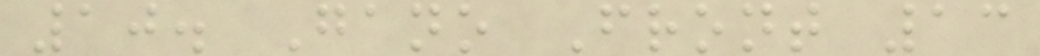10. Gano Front 13
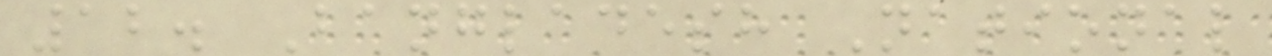12. Bangladesh National
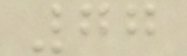77
